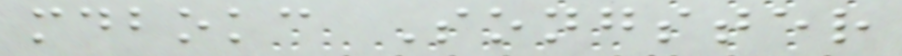mdbokc Songster
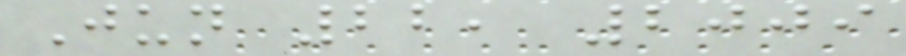Jun 22, 2009
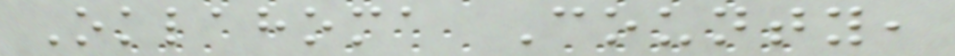Oklahoma County,
